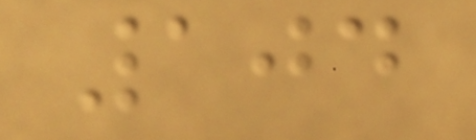104
